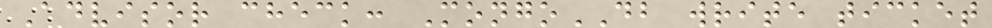Advisor check: MongoDB write ticket
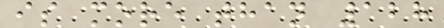is more than 128
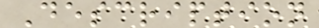Description
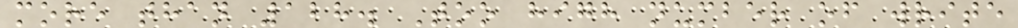more than 128. Too high number of write
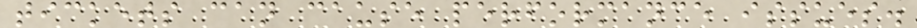tickets can cause performance issues.
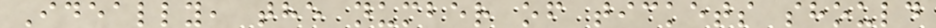Ideally, the number of tickets should
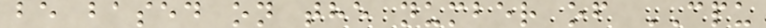be based on the number of CPU
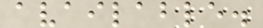available.
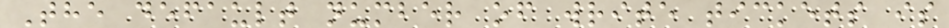The default number of write tickets is
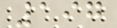197
